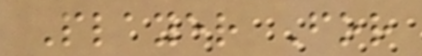Player For
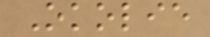Okolie
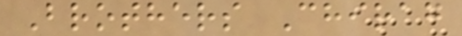Brothers Chirag
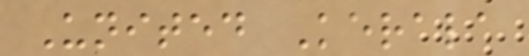United Kerala
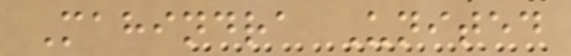Mahindra United
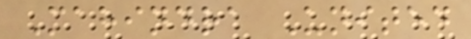Mahindra United
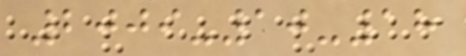2009-10-18
